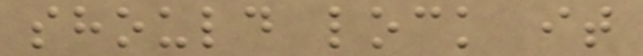should lock it
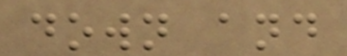down and
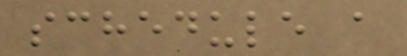schedule a
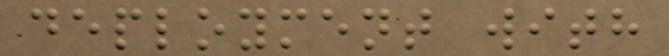deployment with
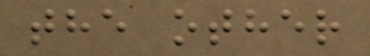the other
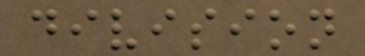division
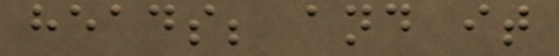heads; and it
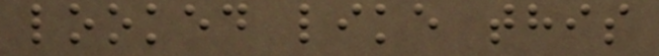looked like this
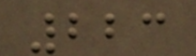223
